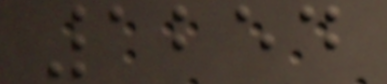1254
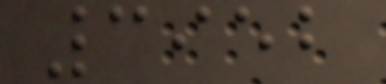3952
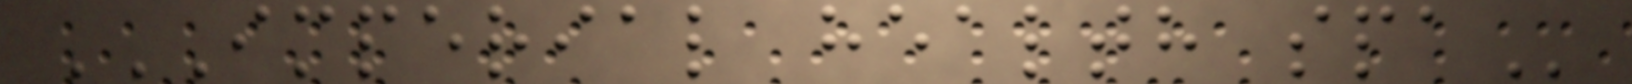IMPERIAL HEALTH SPA
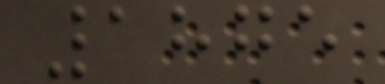1875
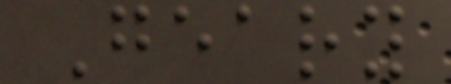Geary
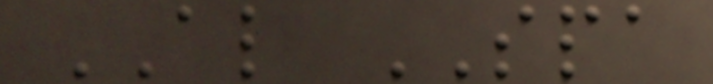AL SPA
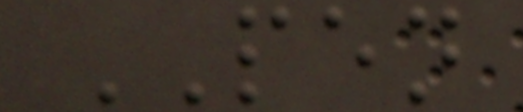PEN
